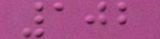102
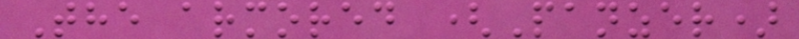The armored (Panzer)
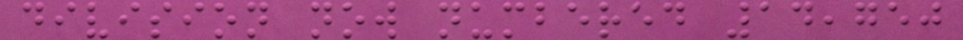division now numbered 14,750
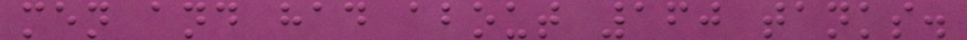men and had about 160 tanks.
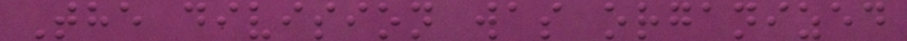The division was organized
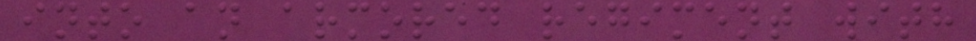into an armored regiment with
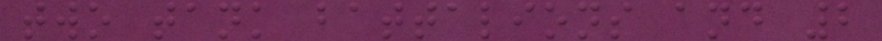two tank battalions and 2
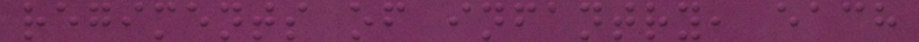regiments of infantry, each
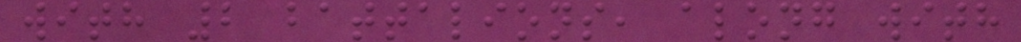with 2 battalions, along with
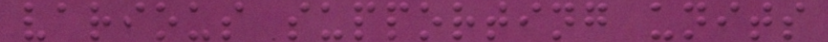various supporting units
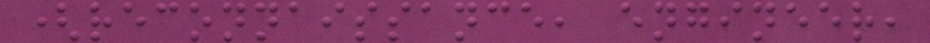(reconnaissance, engineer,
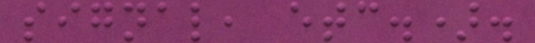signal, etc.).
